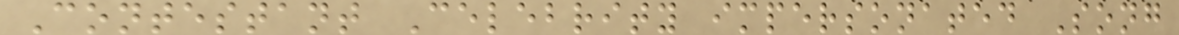Contestant Celebrity impersonated Song
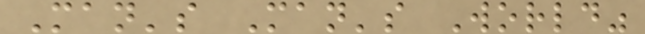Man's Man's World"
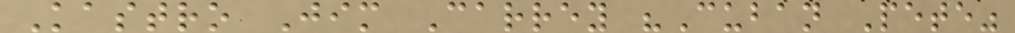Kastro Jim Carrey "Cuban Pete"
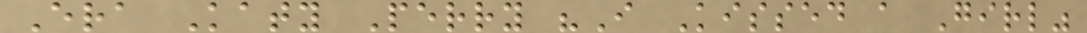Era Katy Perry "I Kissed a Girl"
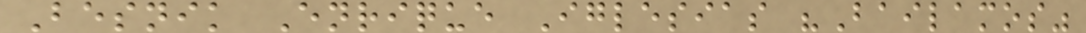Besnik Enrique Iglesias "Bailamos"
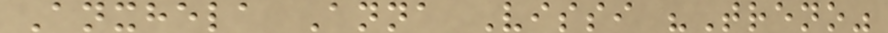Anxhela Anna Vissi "Treno"
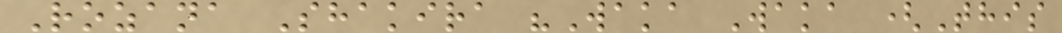Rozana Shakira "Waka Waka (This
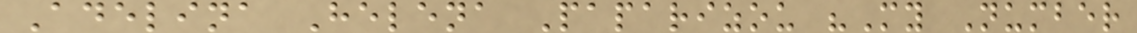Adelina Helena Paparizou "My Number
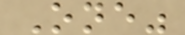One"
